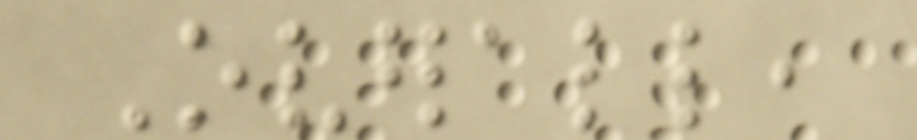Overall,
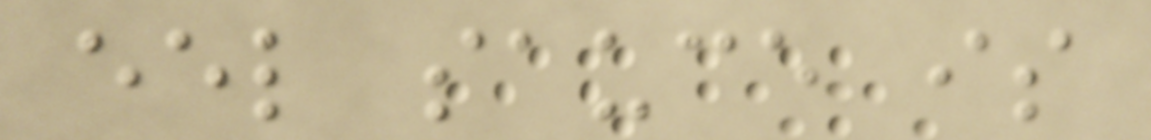eel sauce is
